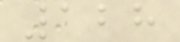128
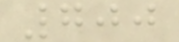700
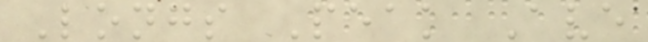Longs Peak Ave
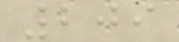209
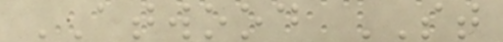ATWOOD ST
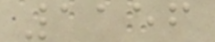1156
